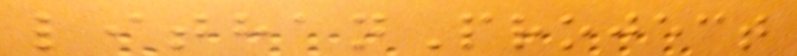lithanProject
